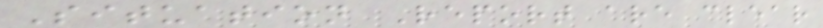Situation Report are clear
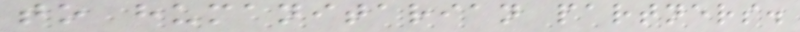to humanitarian partners.
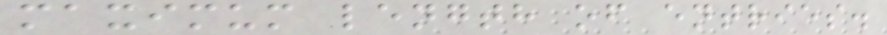maximum length of entries.
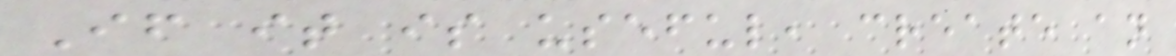If it is useful, create an
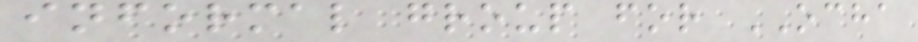informal group for OCHA
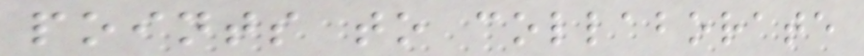points to collaborate
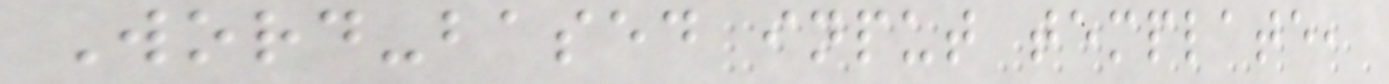Word-based input template,
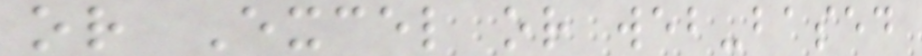or Excel or web-based
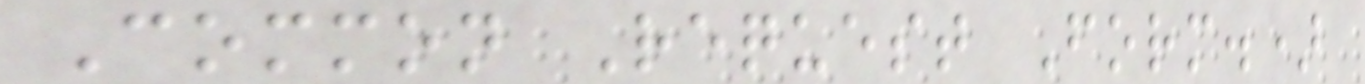Common Request Form.)
